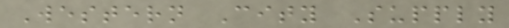Western City Supply
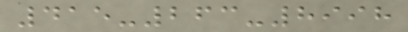415-263-8998
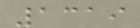1319
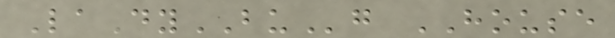LaDyBUg HOUSE
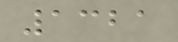1321
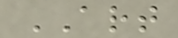ART
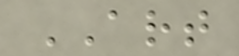ART
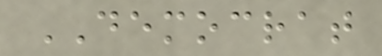DEMOCRAT
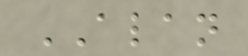ALAN
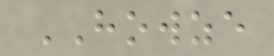HOWZE
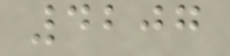4207
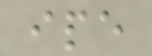ipe
